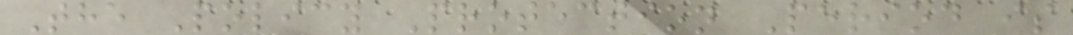The Policy Protection Period is
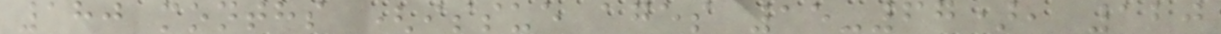180 months (issue ages 15-67), 120
